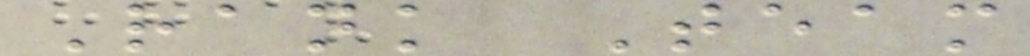Rank Team
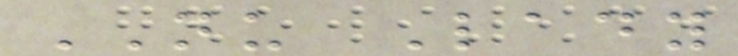NU Lady
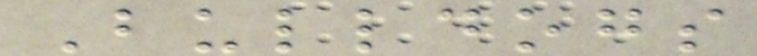Bulldogs
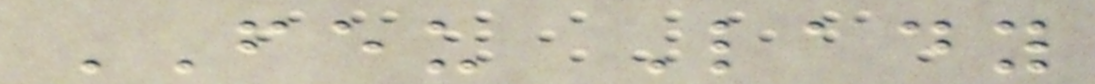FEU Lady
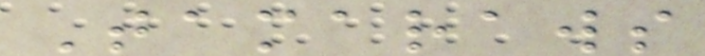Tamaraws
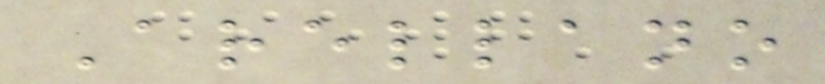Arellano
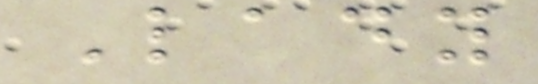Lady
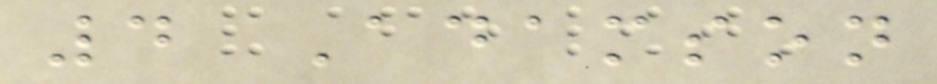4 Adamson
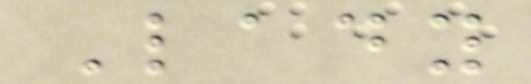Lady
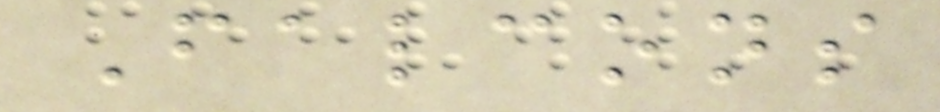Falcons
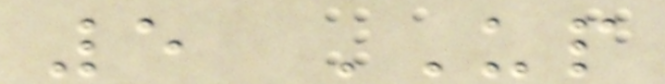5 UP
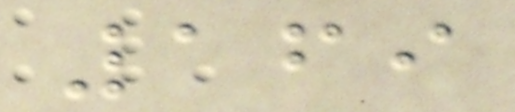169
